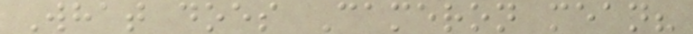What does Cameron mean?
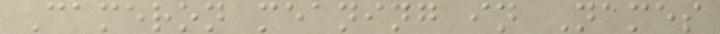Cameron meaning in Names
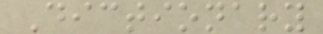Dictionary
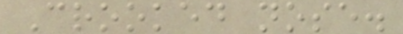Crooked nose.
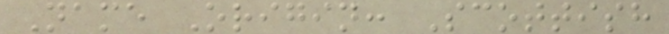Name Origin: Scottish
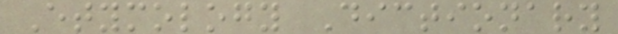Etymology Dictionary
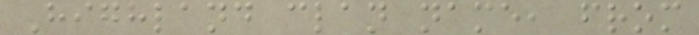Highland clan name, from
